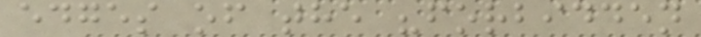edges of the "forbidden
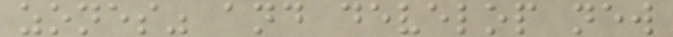zones" and develop new
